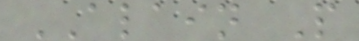ALAIN P
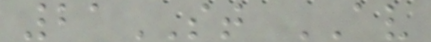21ST AV
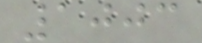1003
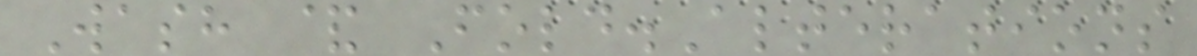Wash & Fold.Alterations
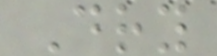Dry
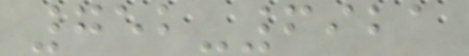752-6921
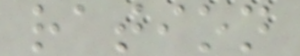ration
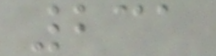231
